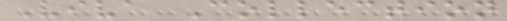Viva Collection
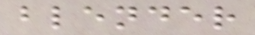blender
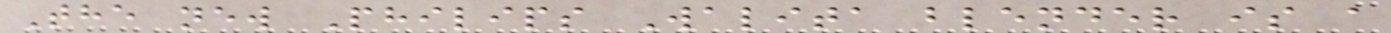The new Philips Walita blender is a
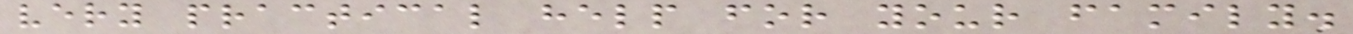very practical help for your family.
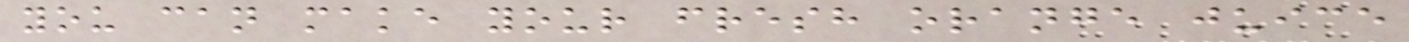you can make your fresh orange juice
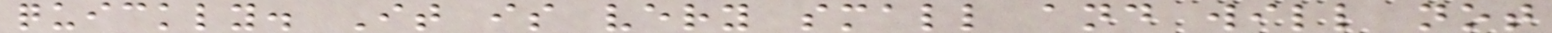quickly. It is very small and will not
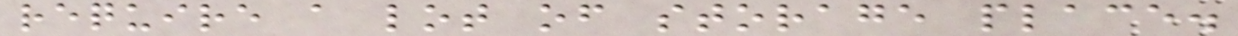require a lot of storage place.
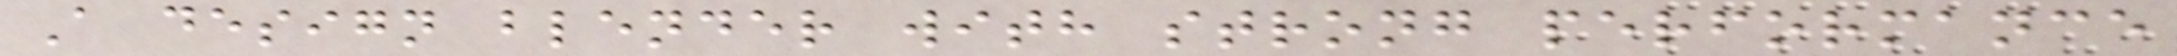A design blender with strong performance
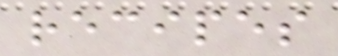recipes
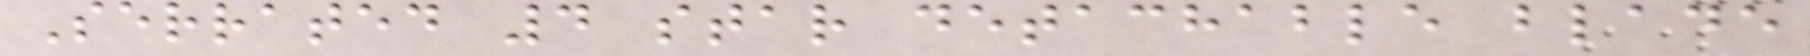Serrated 4 star detachable blade
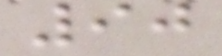90
